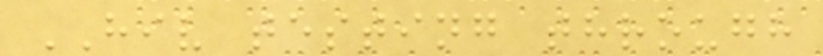HIV testing through
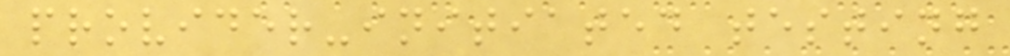provider-initiated testing
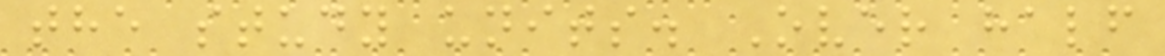the study units. Over half
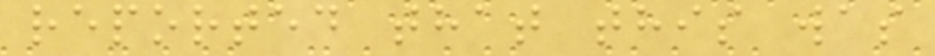reported that this was
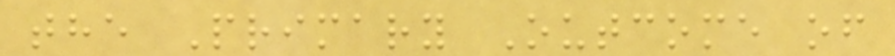the Primary Outcome of
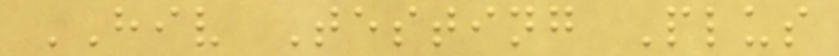HIV Testing Plus
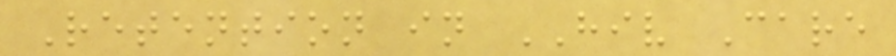Retention in HIV Care
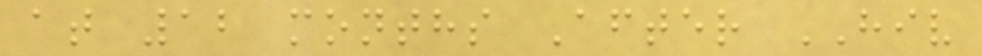at 12 months After HIV
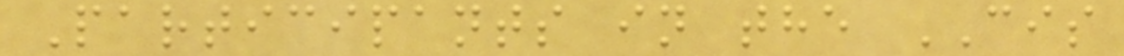Participants in the CIS
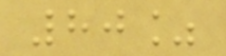80%
